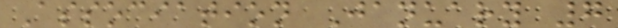Association January 7
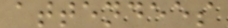attendees
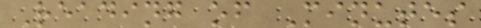Reading of Minutes
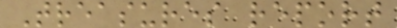Treasures report
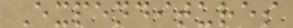Expenditures
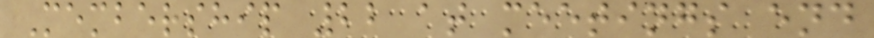Membership 22 at meetings end
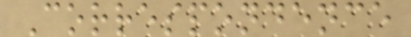Correspondence
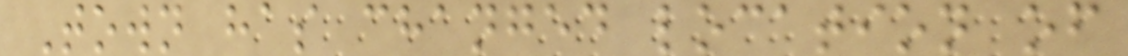Town has changed location of
